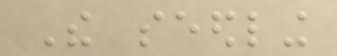The seedling
